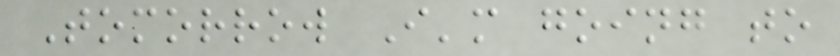Tomorrow I'm going to
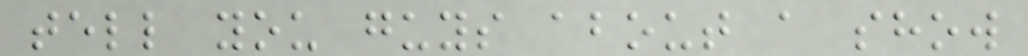tell you guys about a show
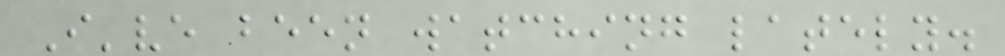I've been watching lately.
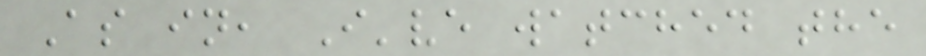As in, I've watched the
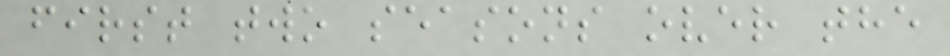first two seasons over the
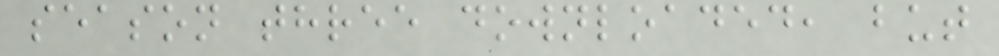season three downloaded, but
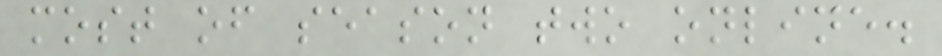most of season two online.
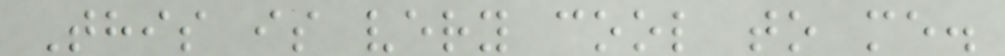This is very cool to me.
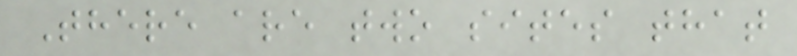There are two sites that
